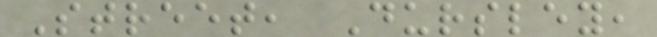Street, Dursley,
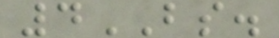4BS.
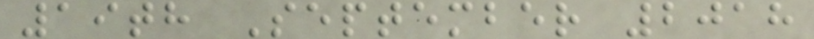19th September 2018
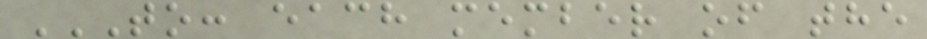TO: EACH MEMBER OF THE
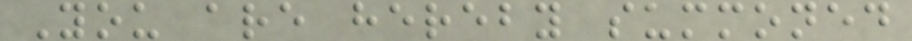You are hereby summoned
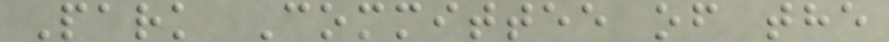Park Committee of the
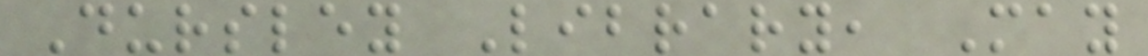Dursley Library, May
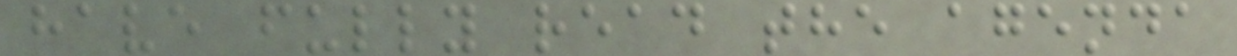have fully read the agenda
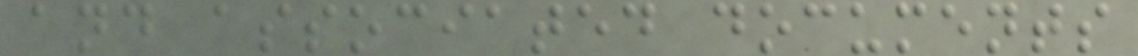and associated documents
